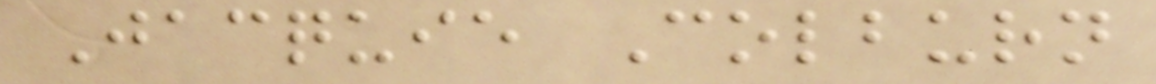Jacquie Colburn
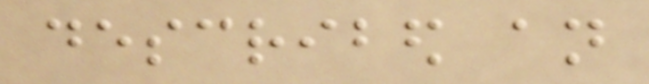described an
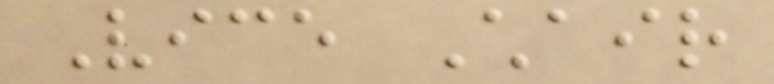Vice Chair
